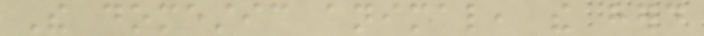The domestic animal, the herd
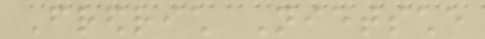Fredrich Nietsche
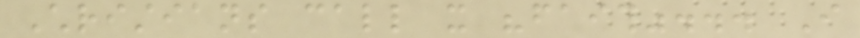Christians call it "faith"... I
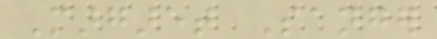Margaret Sanger
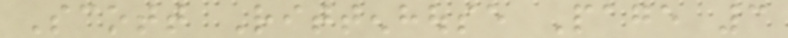Scott Rittenhouse Page 3
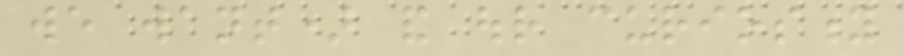we want) and our curiosity
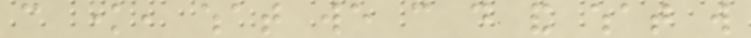can know, what we can do and what will
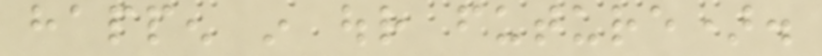happen in our future).
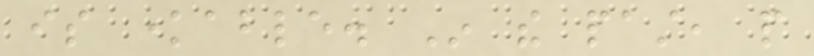is knowable. In the past, people
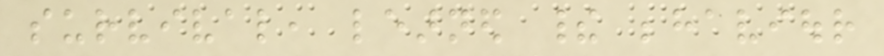survival, learned their behaviour
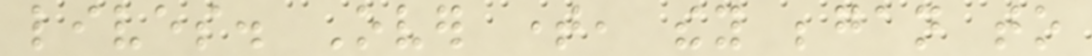lives. Over time, they began to
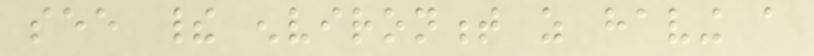see their environment as having a
